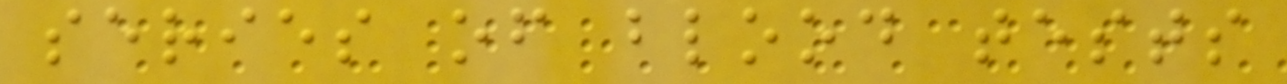series of blood tests
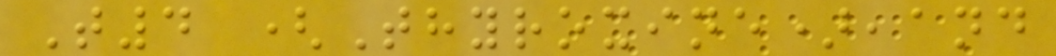T4 (Thyroxine),and
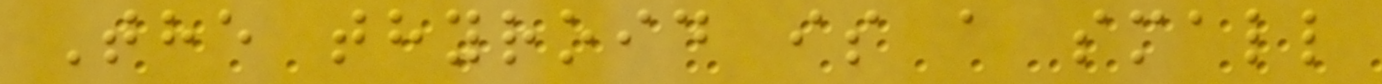The thyroid is a small
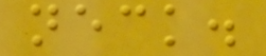neck.
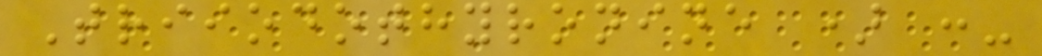Triiodothyronine ) :-
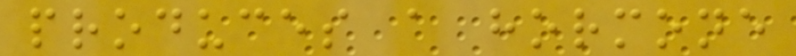produces a hormone
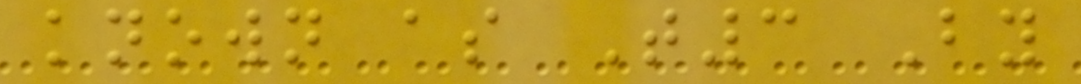known as T3 By
